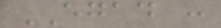EGAD :
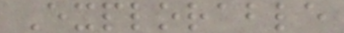Explorable
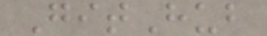GitHub
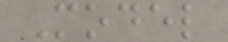Model
